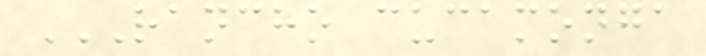RANCHO CUCAMONGA
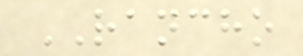RANCHO
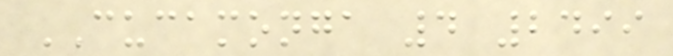CUCAMONGA 4 2499
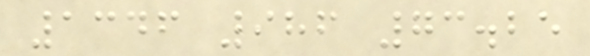1346 986 73.25
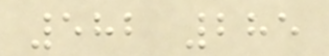582 285
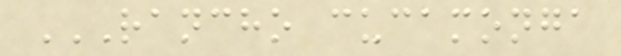RANCHO CUCAMONGA
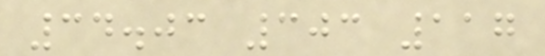34.03 303 117
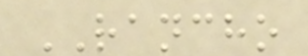RANCHO
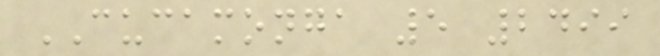CUCAMONGA 5 2499
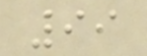99
